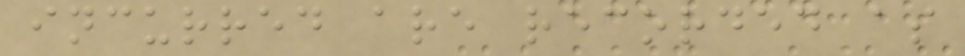incurred are recorded as
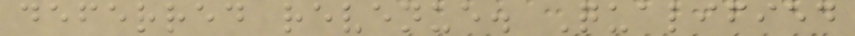deferred revenue. Qualified
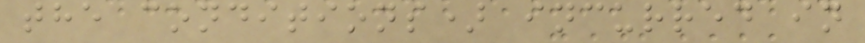the conditions) incurred in
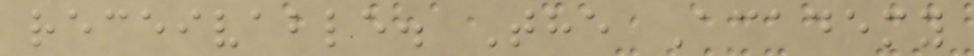receivable. The Academy
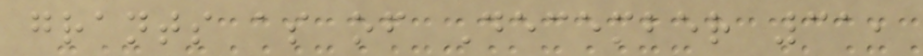grants as of December 31,
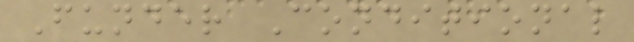Funder Conditional
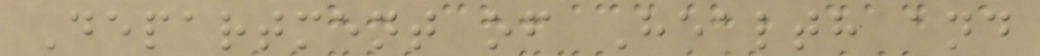Department of Health and
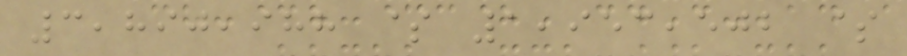3,890,988 $ 1,953,502 $
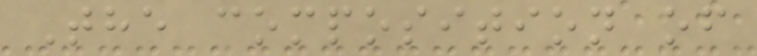The composition of
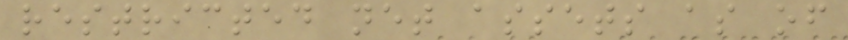restricted net assets as of
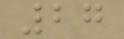27
